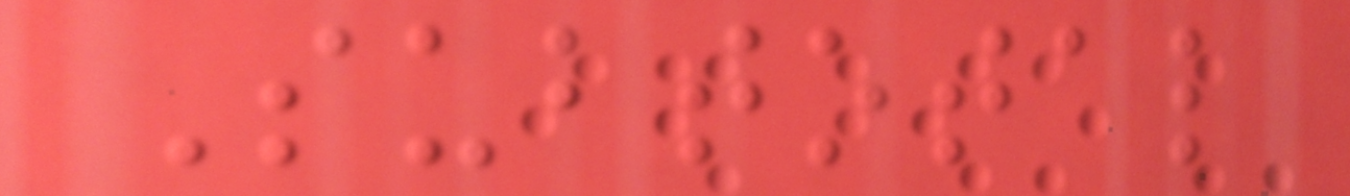Subtotal
